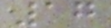17
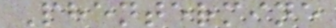Phentermine
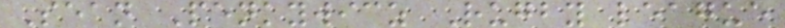Sean Penkywicz Rugby league
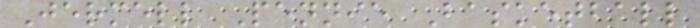Jermell Pennie Basketball
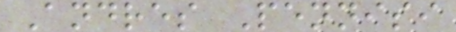Andres Pennisi
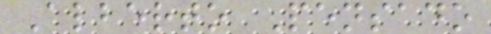Alberto Pensado
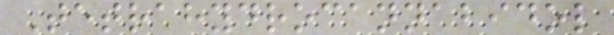Tetrahydrocannabidol
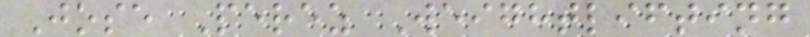Jose Perez Weightlifting
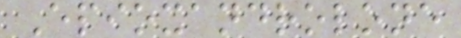Epioxandrolone
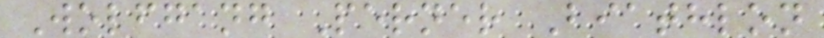Wolfgang Perner Biathlon
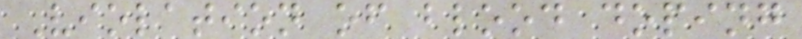Violation of blood doping
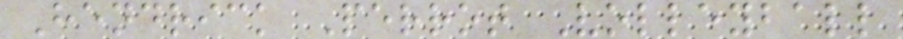Hendrick Perrot Volleyball
